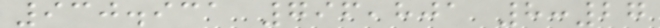930.931 796,801 8:27
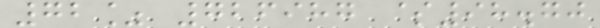72% 726987 $98.70
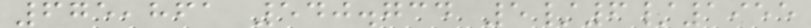675,861 540.734 5/6/1955
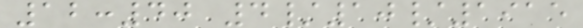12:40 4/10/1915
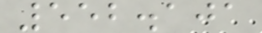552.101
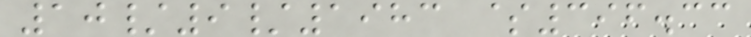10/9/1983 $396.33
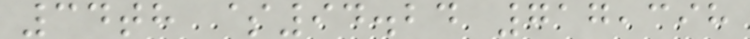34th $94.24 717,398
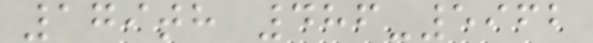179th 486-5962
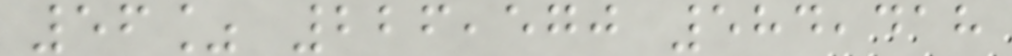56% 226,570 584,418
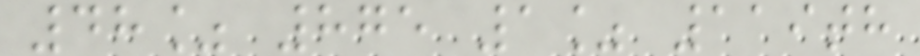48% 875 1% 119th
